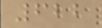622
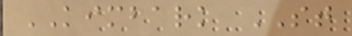KIMBARK ST
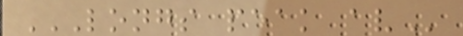LONGS PEAK AV
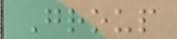Group
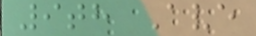9th Ave
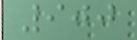900
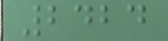2424
